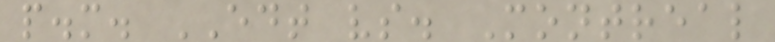p.m. EDT vs. Montreal
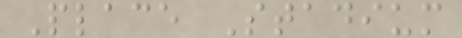Place Stadium
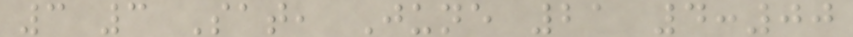3 3 Sat, June 21 4:00
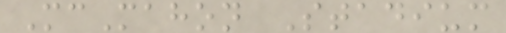McMahon Stadium
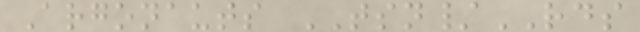Argonauts TSN/RDS
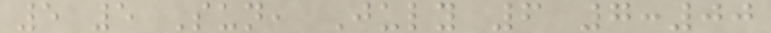5 5 Sun, July 6 7:00
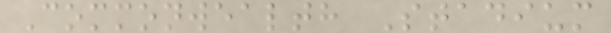Commonwealth Stadium
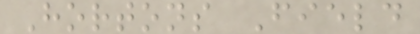Hortons Field
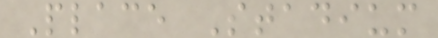Place Stadium
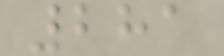281
